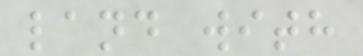land with
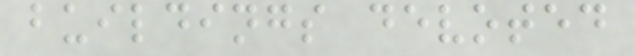buildings devoted
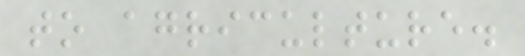to agriculture.
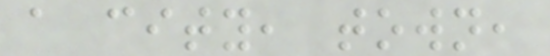a city, town,
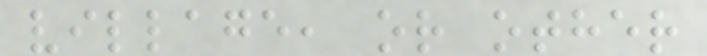village, or other
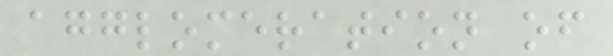agglomeration of
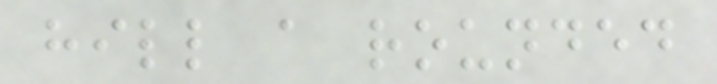hill a rounded
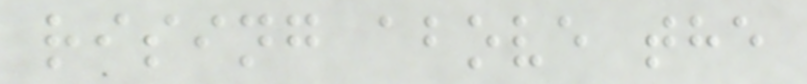rising above the
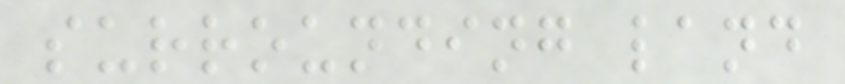surrounding land
